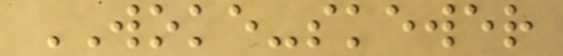WOKE-skewer
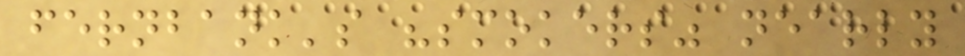fernbank's "smokers" nearly
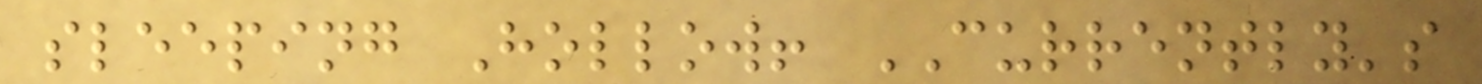sleeping Hollow! CURRENTLY's
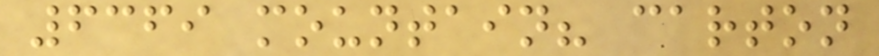6369 mountain? carton
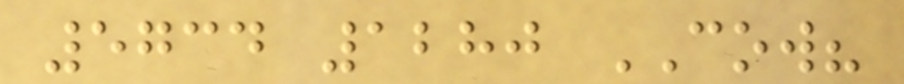5734 1280 COW?
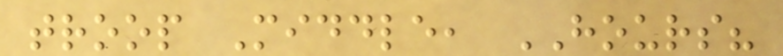troop Middle, HOURS?
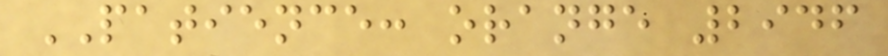PATIENCE: orange 2946
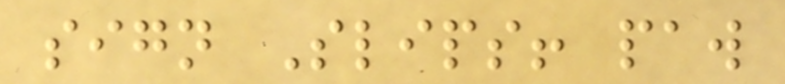sign Slips! paw
